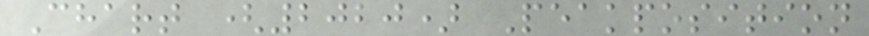Chart (2020) Peakposition
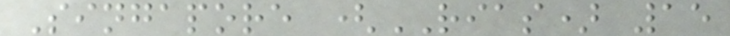Singapore (RIAS) 15
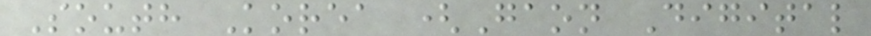South Korea (Gaon Digital
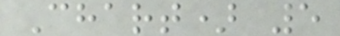Chart) 5
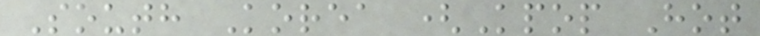South Korea (Kpop Hot
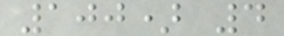100) 4
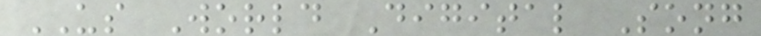US World Digital Song
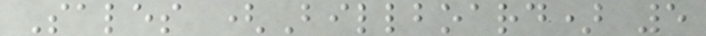Sales (Billboard) 5
